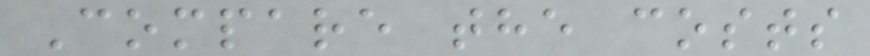Compare the costs
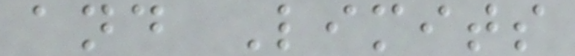and Limits
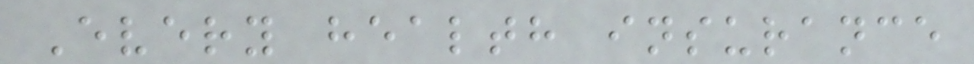Every health insurance
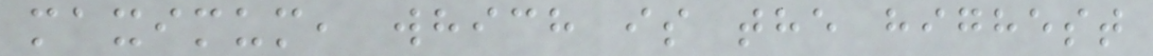maximum, which is the highest
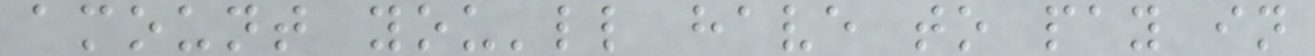amount you'll have to pay in
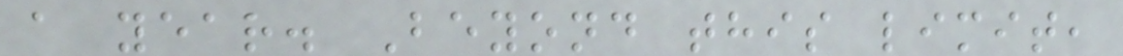a year. Beyond this limit,
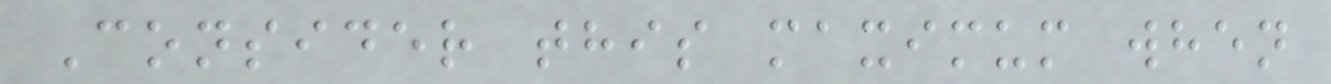Consider this maximum when
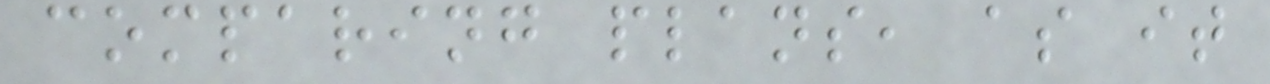comparing plans, as it
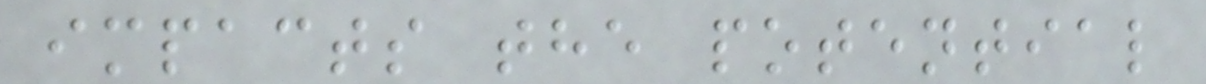impacts the potential
